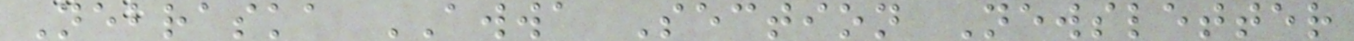Nebraska AWWA Section Newsletter
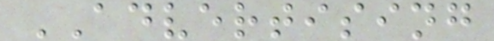ADVERTISING
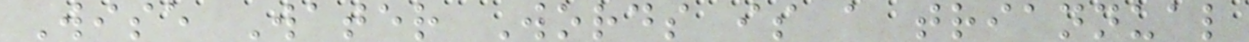Wise Water Words is a triannual
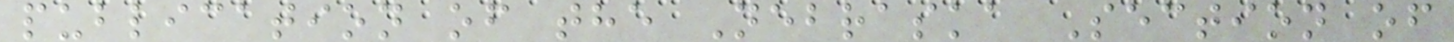publication of the Nebraska Section of
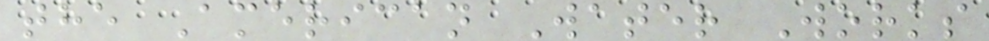the American Water Works
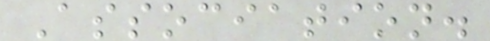Association.
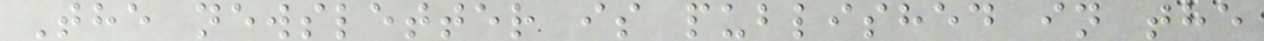The newsletter is published in the
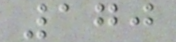170
